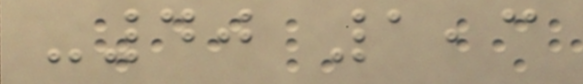-40 1,3
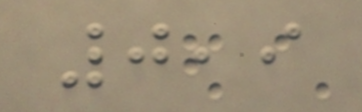0,9
